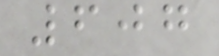607
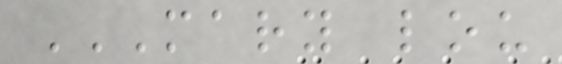MARY LOU
